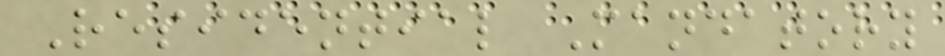Residential Mandatory
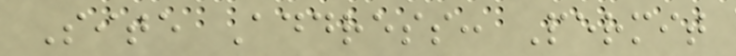Site Address: Permit
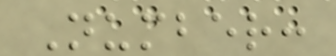Number:
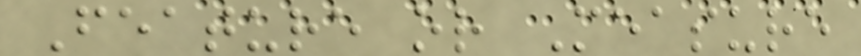Feature or Measure
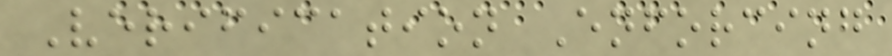Verification Enforcing
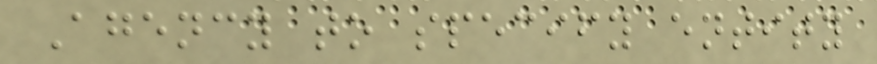Agency to specify entity
